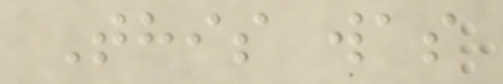This was
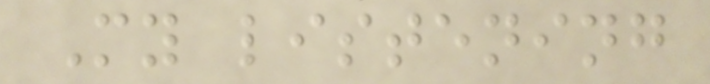My listening
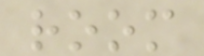room
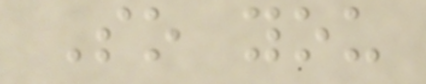So you
